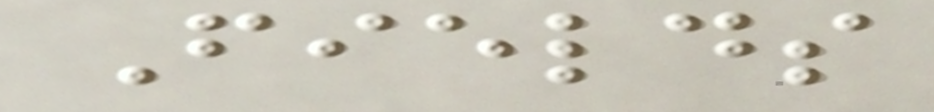Fields
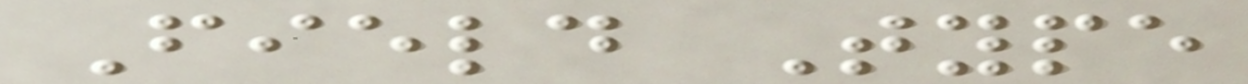Field Type
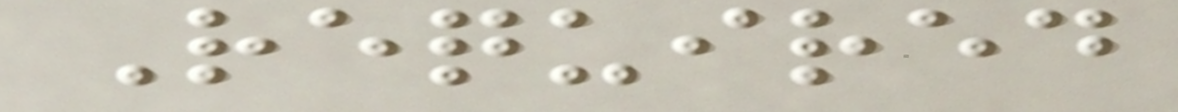Required
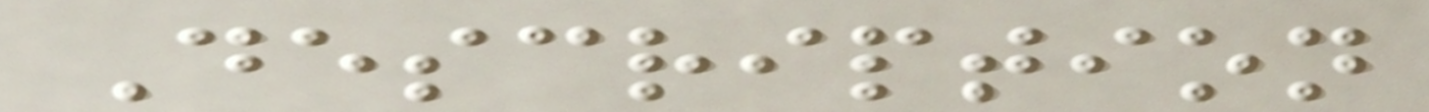Description
